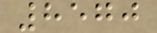8570
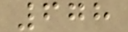678
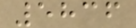5836
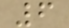6
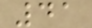41
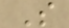S
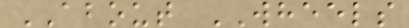ABOUT WHEELS
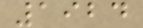1924
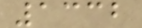1332
